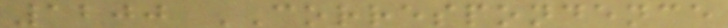1200 CORRESPONDENCE
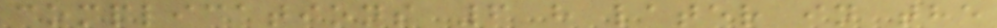complications 6 h later in the
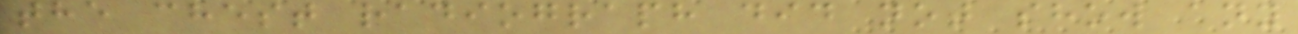the chest radiograph did not show any
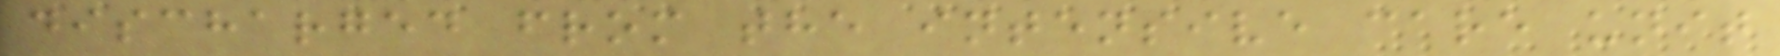discharged from the intensive care unit
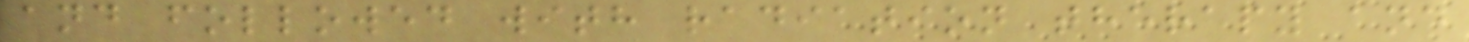and followed with radiation therapy and
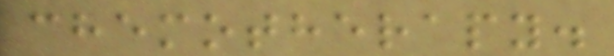chemotherapy.
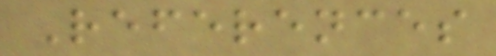References
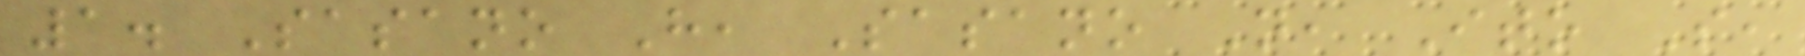1. Sasano H, Sasano N, Ito S,
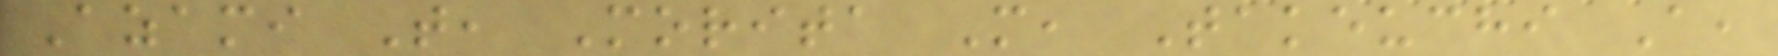Azami T, Morita M, Takeuchi A,
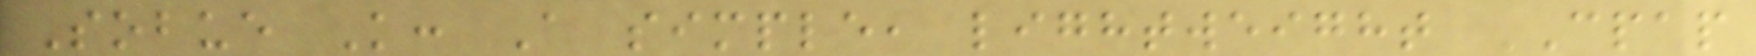Sobue K: A simple, lightweight CPAP
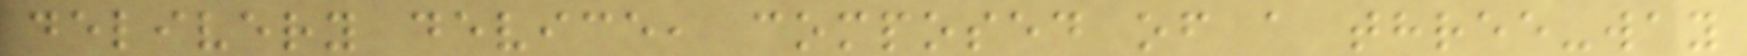delivery device, composed of a three-way
